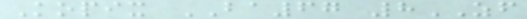Kopix BA67 8ZF
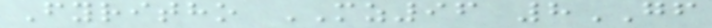Fyritho MZ96 8GF
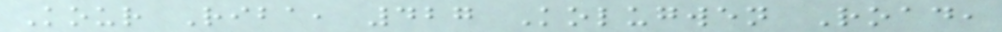Kour Riba, 427 Kolugwen Road,
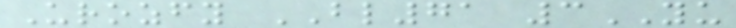Urozfy BL71 3YU
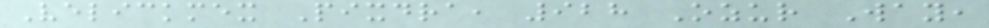Velickmex Pixdra, 928 Ozur Way,
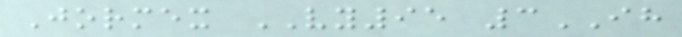Jormex VY95 3IH
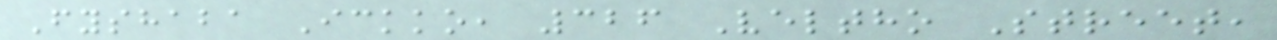Fyshaba Ickko, 326 Veltho Street,
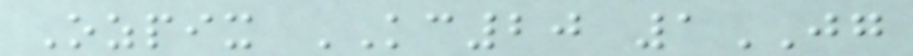Ozpix KC20 1JG
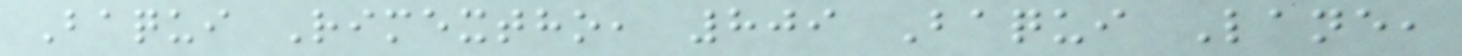Baqui Rimextho, 809 Baqui Lane,
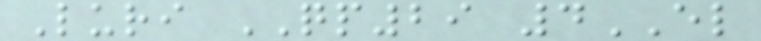Luri QP29 4EL
